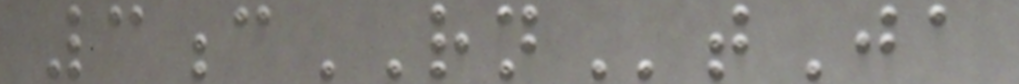3cRNtJa
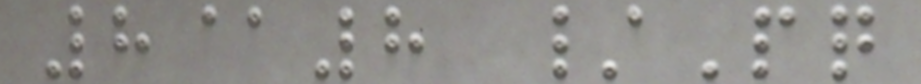8@8 /Pq
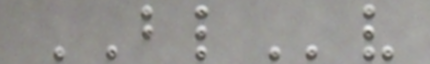BLv
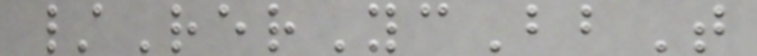/RerYcBbT
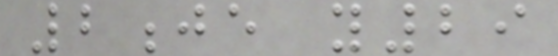2je y29
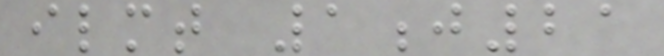ilmt 1j21
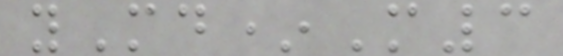yMd*M3
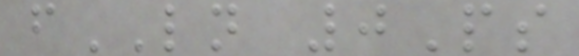fLN 0Ps
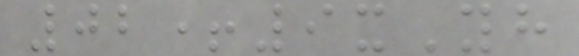02+9xYh
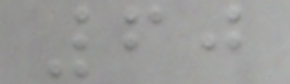60
